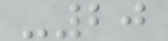-20
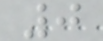0
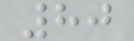80
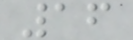16
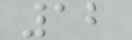12
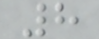8
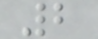2
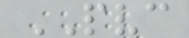PVC
